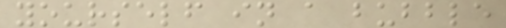yourself in a bubble
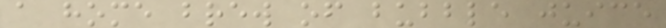a home brew of bubble juice
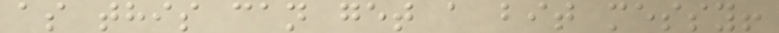as this can get a bit messy!
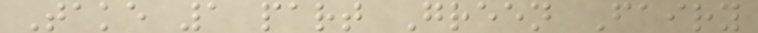Take 1 part Green Fairy
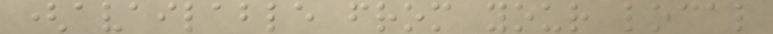(available from your local
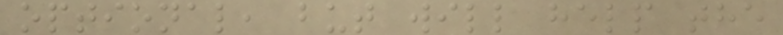optional, but will help the
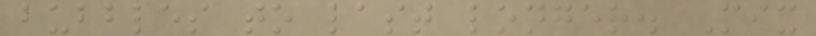bubbles to last longer. Mix
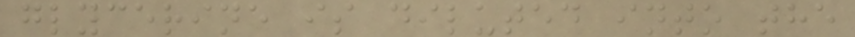glycerine is diluted into the
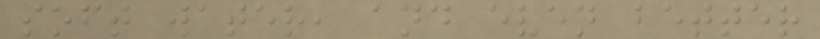soft water, and even better
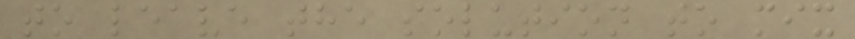to leave the solution to mix
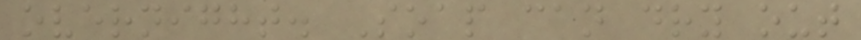overnight. Soap can dry out
